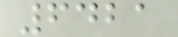6421
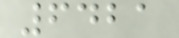6421
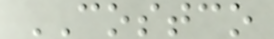COSTCO
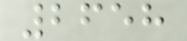2658
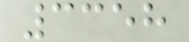3358
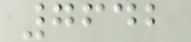7642
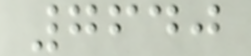7640
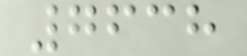7638
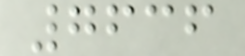7636
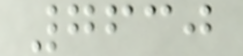7630
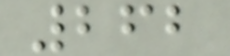262
